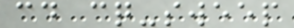cd cq-sweep
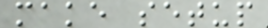make setup
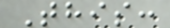This:
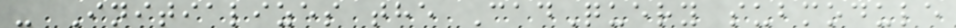- Initializes the CadQuery submodule
